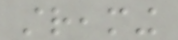streaming
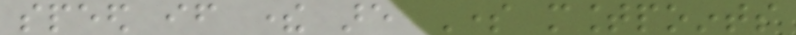speed if there are Some mountpoints
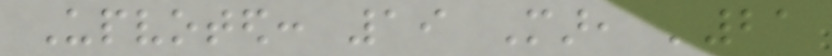Upvoted: 19 Mar, '21
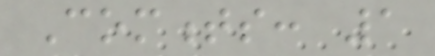Comments: 1
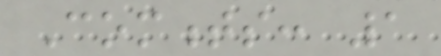Comments: 1
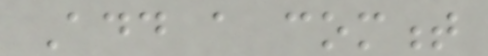Add a comment
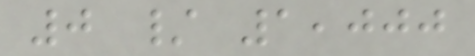0 / 1,000
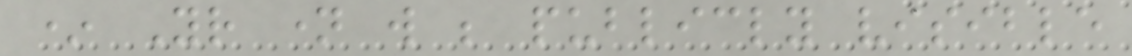* Your name will be publicly visible
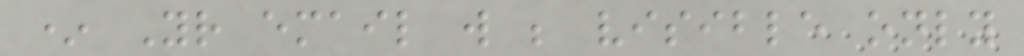* Your email will be visible only
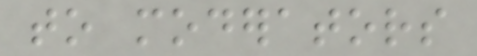to moderators
